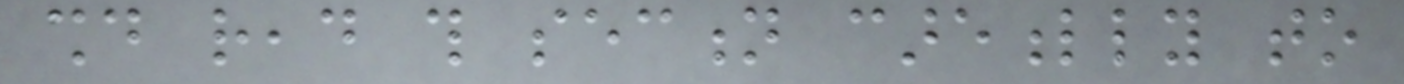should read this section carefully to
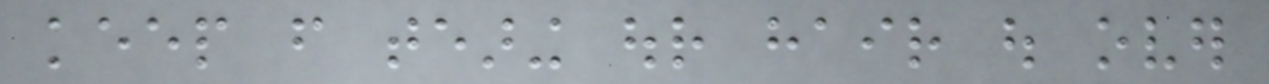keep from tearing our hair out over
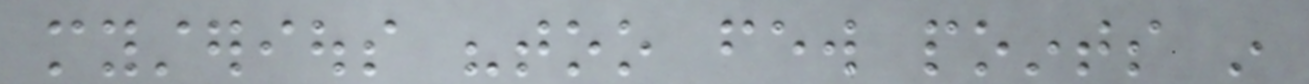mysterious "too few points in
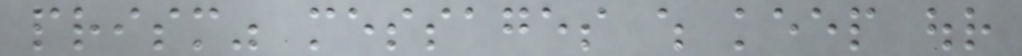prism" messages which keep our
